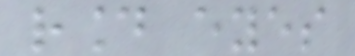round eyes
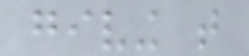giving that
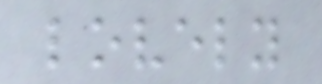lovely
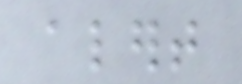alert
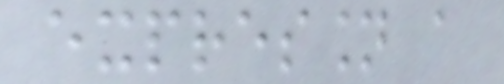expression a
